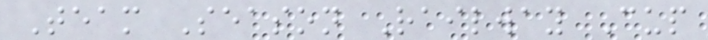Team Season Railway Cup
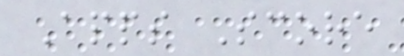Apps Score
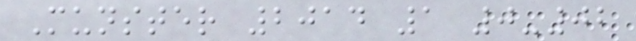Munster 2014 1 0-02
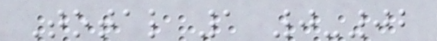Total 1 0-02
